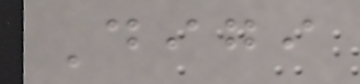Digi
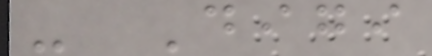- Digi
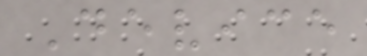Device
